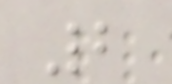2
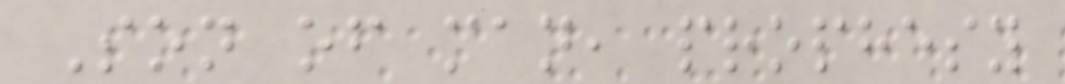Son of man, prophesy
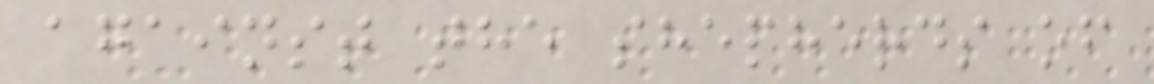against the shepherds of
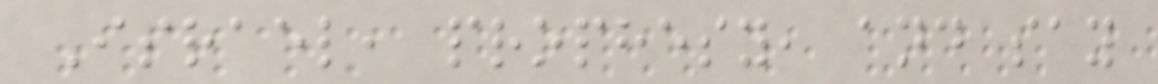Israel, prophesy, and say
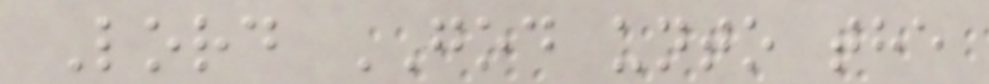Lord GOD unto the
